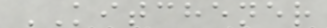KITCHENER
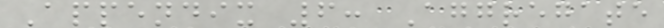Appendix 6: Aggregate
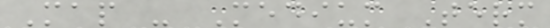Map - Medium Term
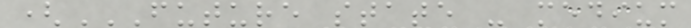(FUTURE STATE - MEDIUM
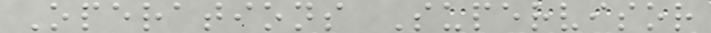Operations Supervisor
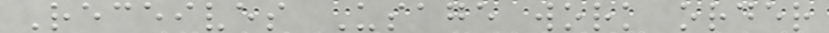Receives Usage work order
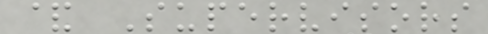& Supervisors
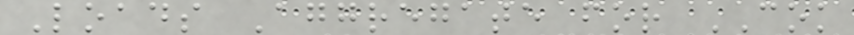Loads Aggregate for COK
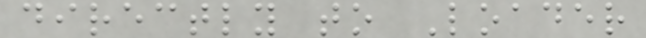directly to Loader
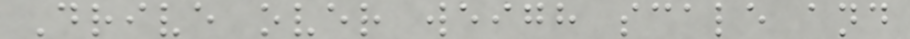Drive over weigh scale and
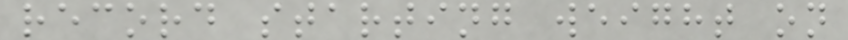record starting weight on
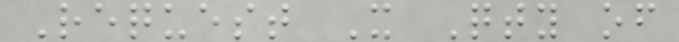Request X Qty of
